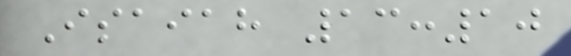Isaiah 13:10
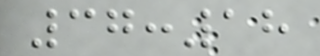37:18
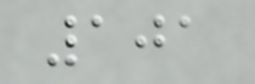101
